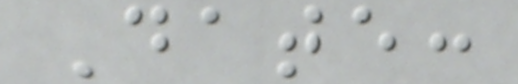Date:
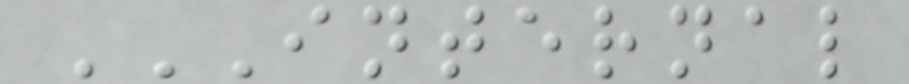INTERNAL
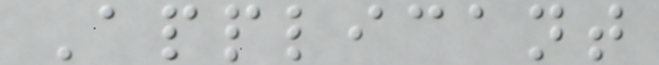Applicant
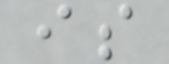is
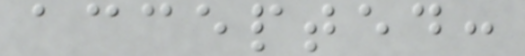accepted:
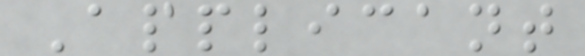Applicant
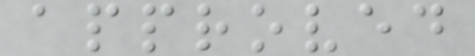approved
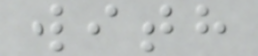with
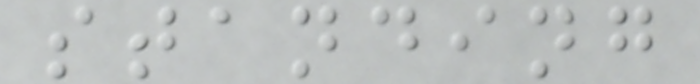standing
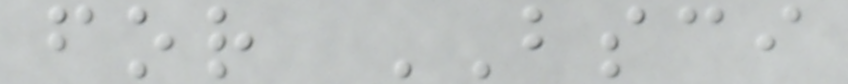for BSCI
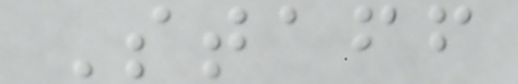Staff
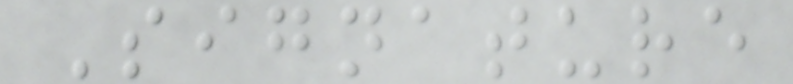Signature
